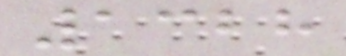1328
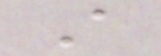A
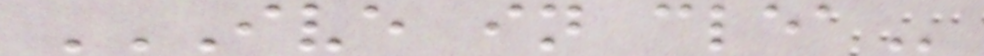IVE IN CLEA
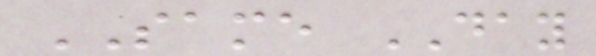SAME DAY
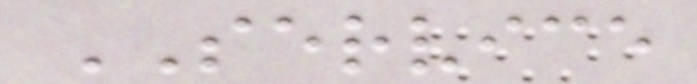SERVICE
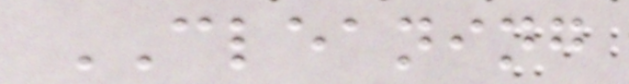CLEANING
